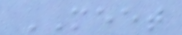MEET
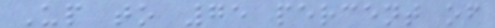Up to 75 percent of
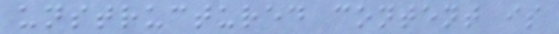unstructured content is
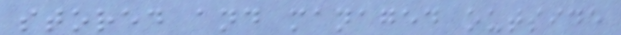stored and managed outside
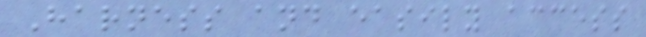Harness and easily access
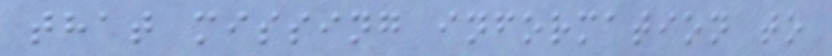that missing information to
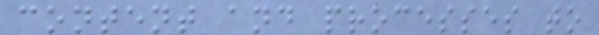content and processes to
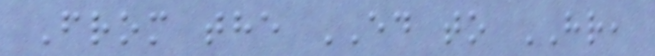From the ED to HR,
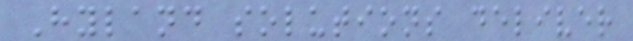Hyland solutions deliver
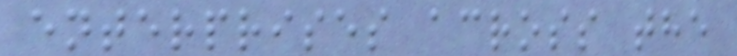enterprises across the
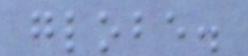globe.
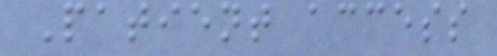Patient access
